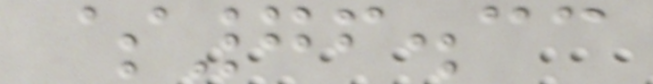$76.33
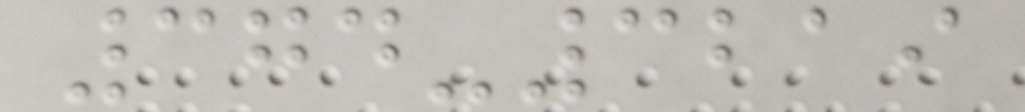374-3219
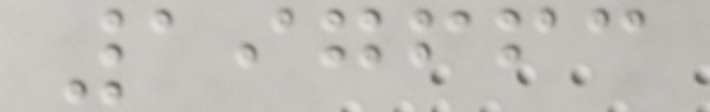197663
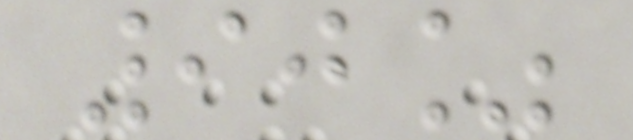90%
